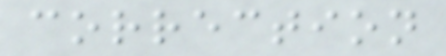correction
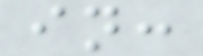in:
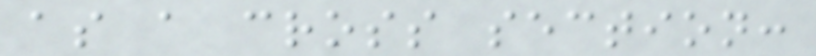as a cross section:
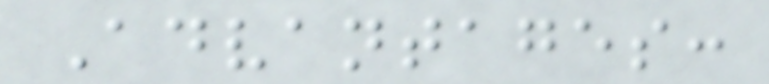Advantages:
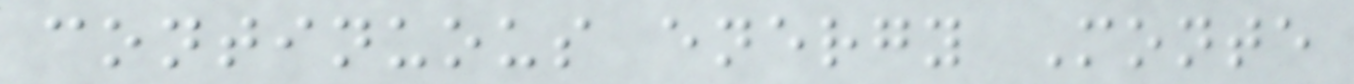continuous energy Monte
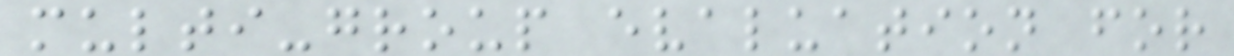multi-group evaluation for
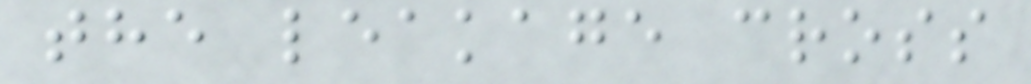the leakage cross
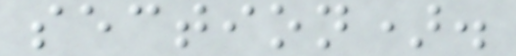section).
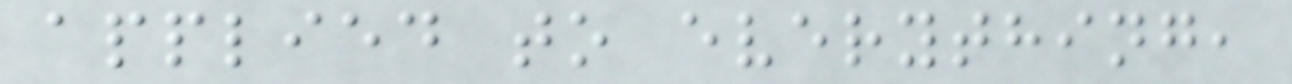applied to everything,
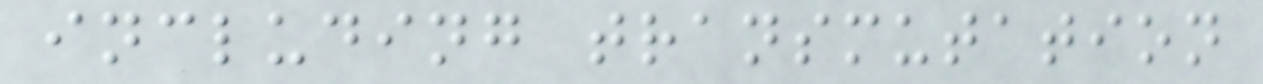including transmutation
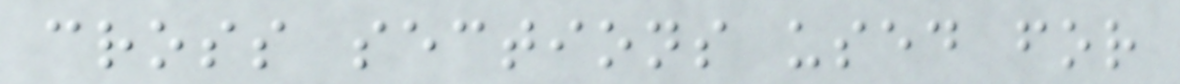cross sections used for
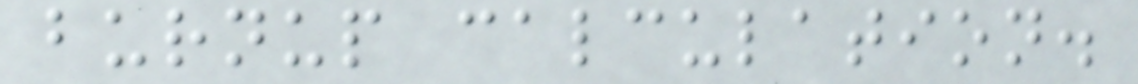burnup calculation.
